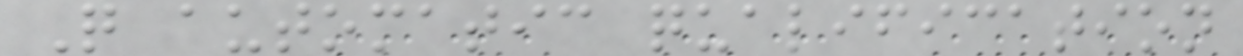Q automatic qualification
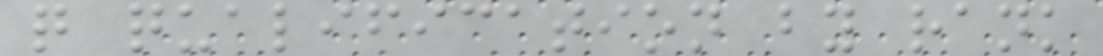q qualification by rank
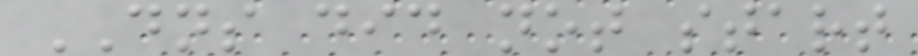DNS did not start
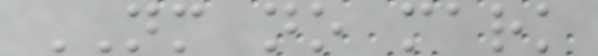NM no mark
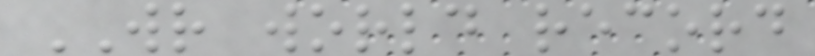WR world record
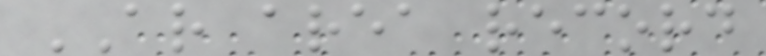AR area record
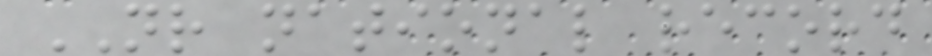NR national record
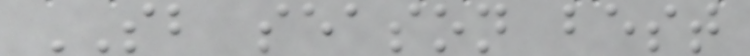SB season best
